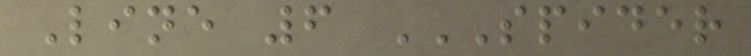Line 6 SPIDER
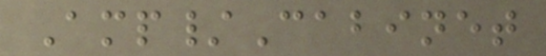Amp/Cabinet
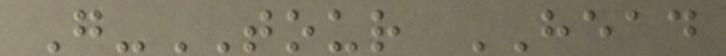G-TOUR HEAD
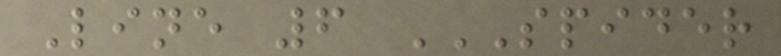Line 6 SPIDER
